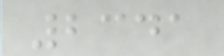2341
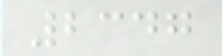2347
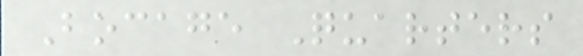Bocage Quarters
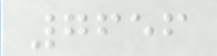7656
